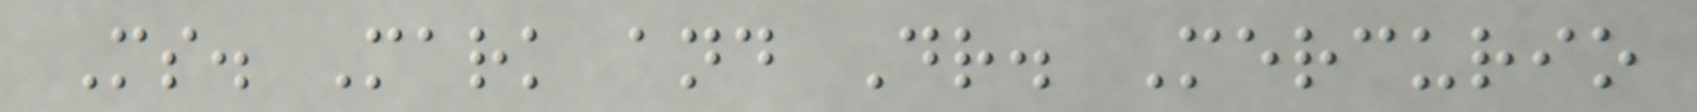Ms. Mark and Dr. Mercurio
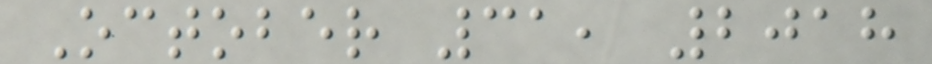October 31, 2018
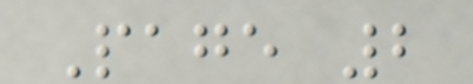Page 2
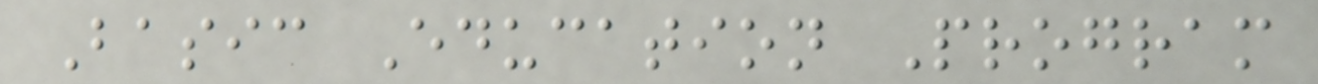Basic Education Program
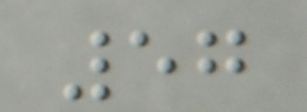57
